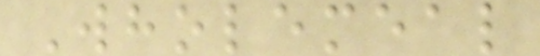Wholemeal
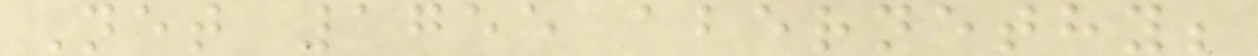Net 1755 abernethy;
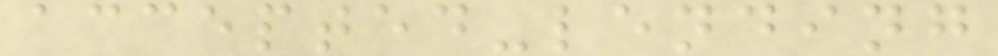accepted-lending
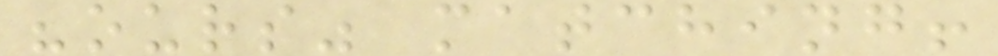"ours" matching!
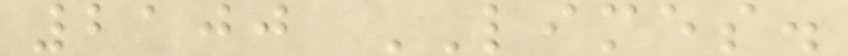2100 LIMES.
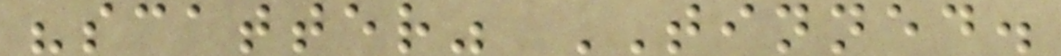"scatter" TINNED.
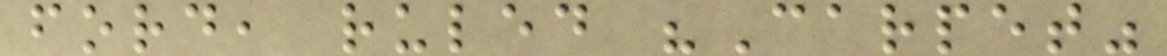ford, ruled "Carpet"
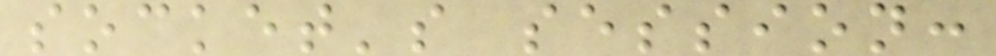socket's session:
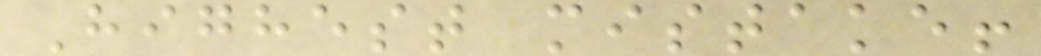Highest mistake!
